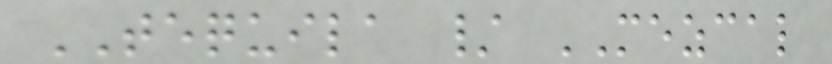TEQUILA / MEZCAL
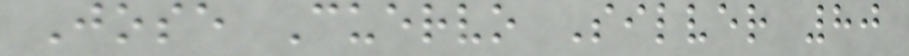Jose Cuervo Silver 80
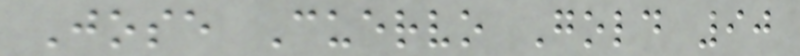Jose Cuervo Gold 90
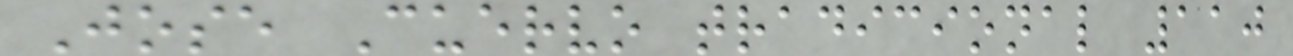Jose Cuervo tradicional 110
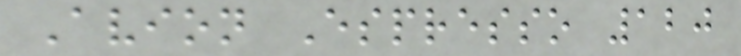Avion Espresso 120
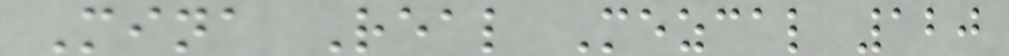Mina Real Mezcal 120
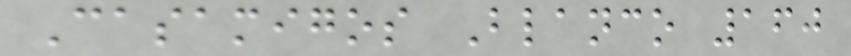Casamigos Blanco 160
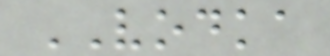VODKA
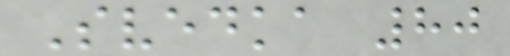Svedka 80
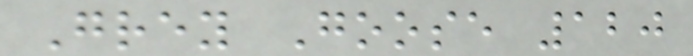Grey Goose 120
